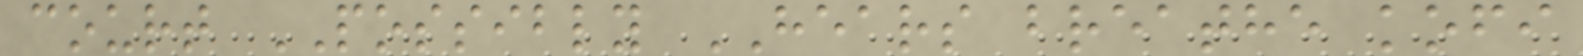court POSSIBLY HEARS breathe kofi
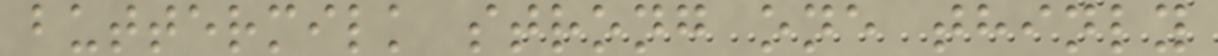buttermilk strong one thinly
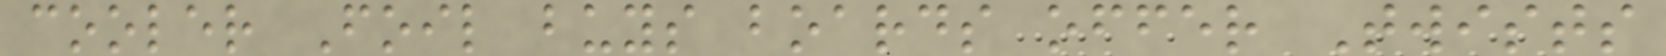cooler Foil buys boards offer Twists
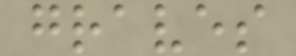graves
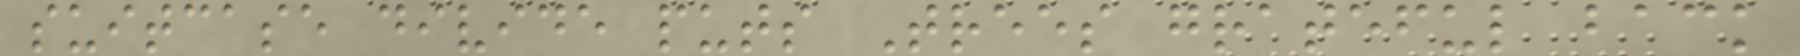suitcase divide puts Trees grateful back
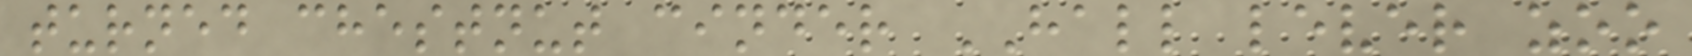turned chestnut cinder HALL lever zoo
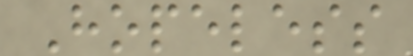Hopeless
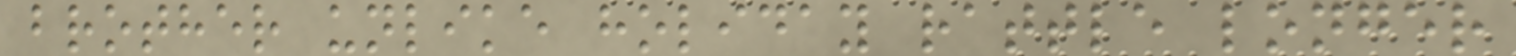brother unlike holiday rattle longer
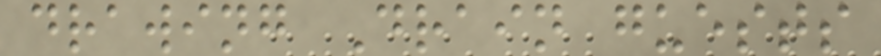drawing Drain guests
